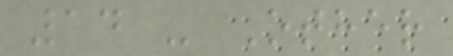14 - Other
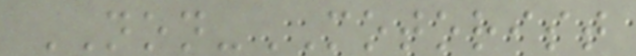NON-MOTORIST
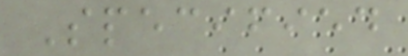Specified
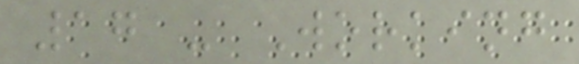17 - Working
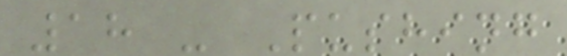18 - Pushing
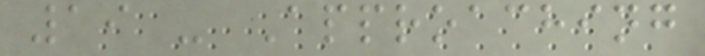19 - Approaching
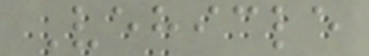Vehicle
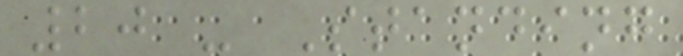20 - Standing
